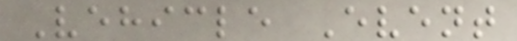Vehicle Event
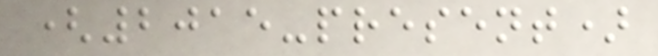(2015-present)
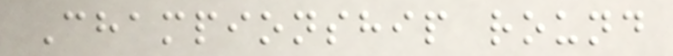Championship round
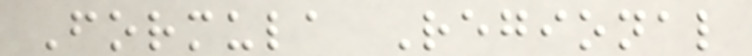Formula Regional
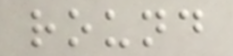round
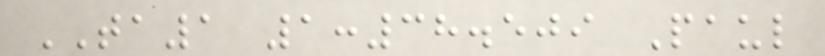TA1 1:38.509 Paul
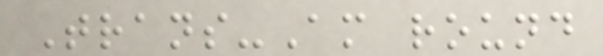Trans-Am round
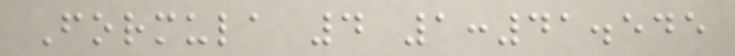Formula 4 1:41.545
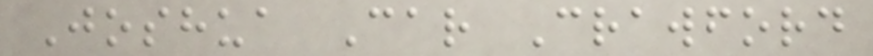Joshua Car Crawford
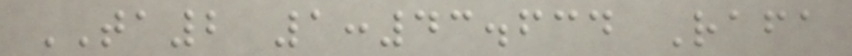TA2 1:43.634 Rafa
